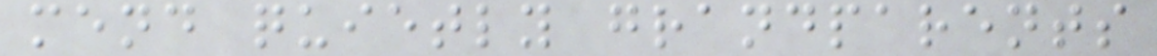mend quietly grandparents
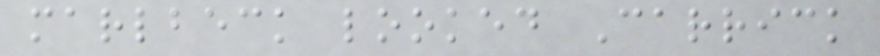marlbeck looked Carrick
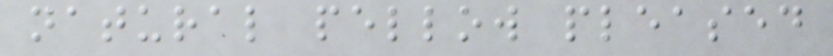natural pellow pleased
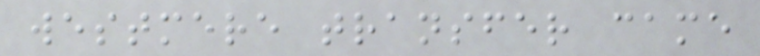westmere transfer came
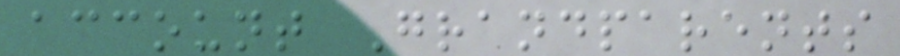account Grandparents
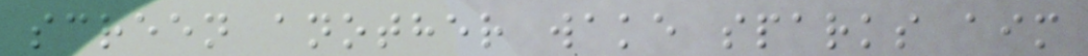screen another wake sparks aim
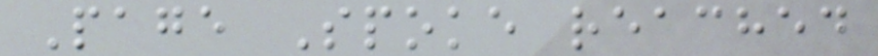Page Spoke reached
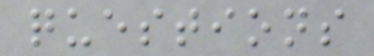questions
